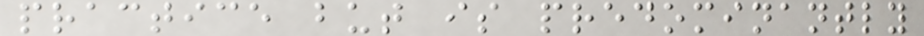practice but is predominantly
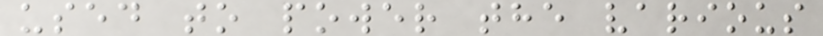used to power the various
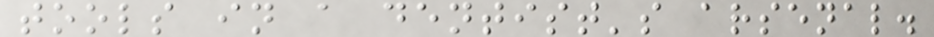tools in a dentist's arsenal.
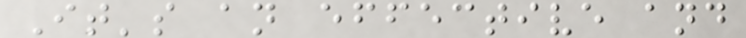It's an effective and
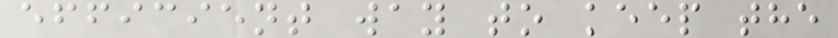efficient way to keep the
